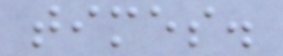times.
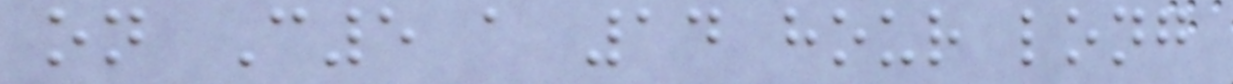on C5 a 14 hour long
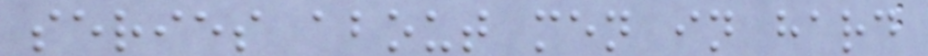series about men in hard
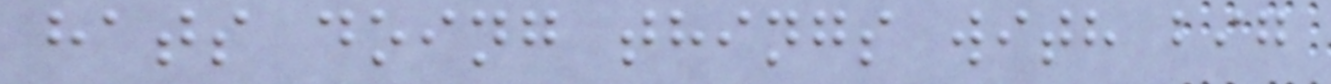hats doing things with big
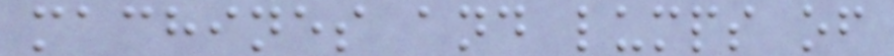machines and lumps of
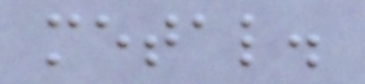metal.
